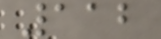112
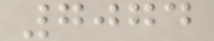7074
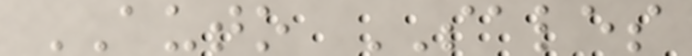AUTO SALES
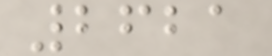2621
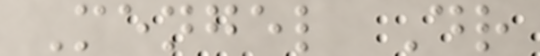Mengel Dr
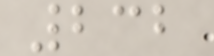232
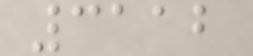3112
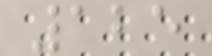125
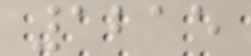1215
